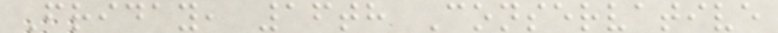Friday, 16th Conservative
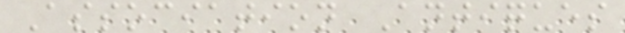Association Antiques
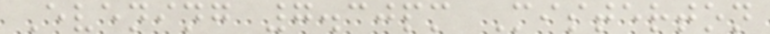Evening 7.30pm Misterton
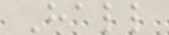Hall
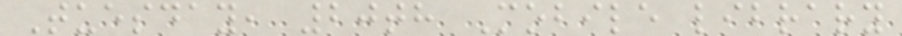Tuesday, 20th Mobile library
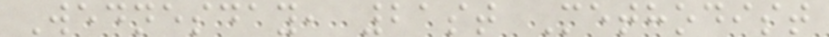Wednesday, 21st Methodist
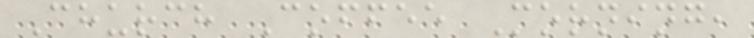Church Coffee Morning,
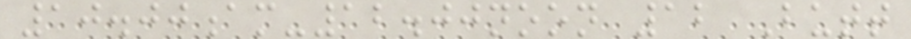10.00am-12.00noon 12 Butt
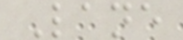Lane
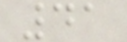41
